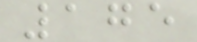175
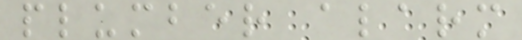plumber alarm
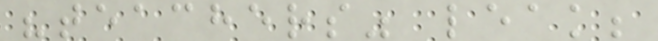"teachers" leak;
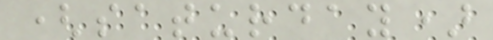(saturday)
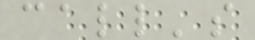call's
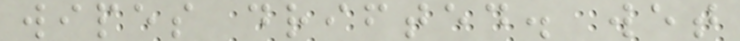wipes drifted. wet
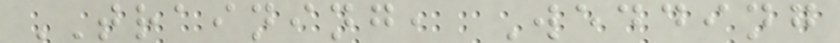TRAINING, Wedding
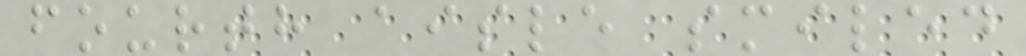fourth aisle smiled
